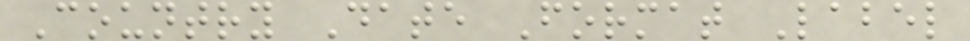Country Date Format Label
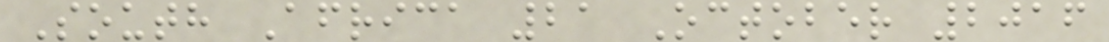South Africa 21 October 2016
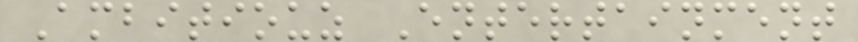Ambitiouz Entertainment
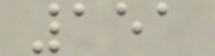151
